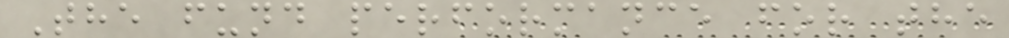The fund performance for the
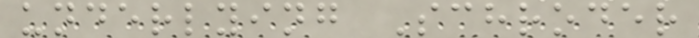underlying Schroder
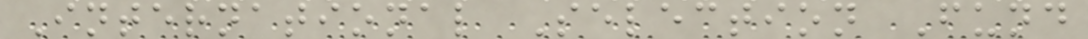International Selection Fund
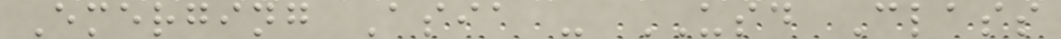Emerging Asia - USD Class
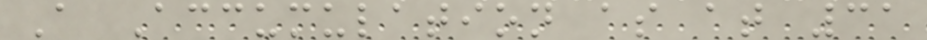A Accumulation as at 31
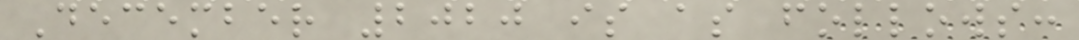December 2020 is as follows:
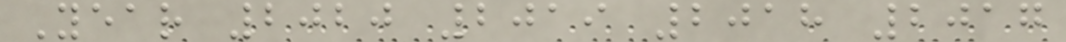Year 2020 2019 2018 2017
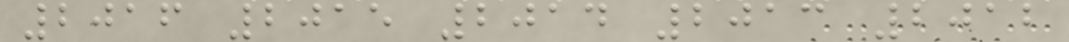2016 2015 2014 2013 2012
